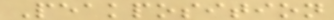Peakposition
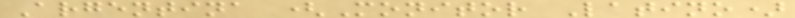Argentina (Monitor Latino)
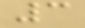3
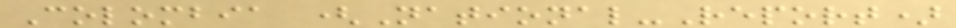Colombia (National-Report)
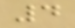4
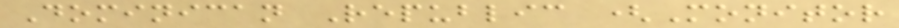Dominican Republic (Monitor
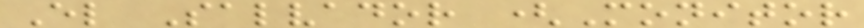El Salvador (Monitor
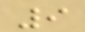9
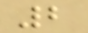2
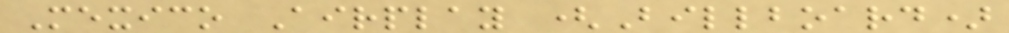Mexico Airplay (Billboard)
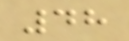48
